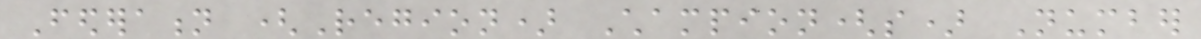Federation (Region) Champion(s) Number
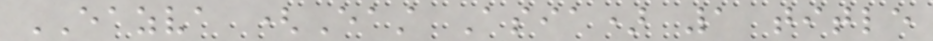EAZVA (East Asia) 1 title
